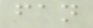fan
